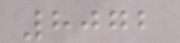8072
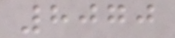8070
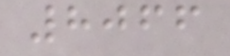8066
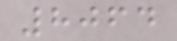8064
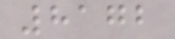8172
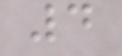4
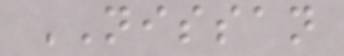NISSAN
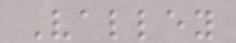Valley
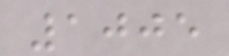1005
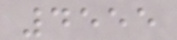4555
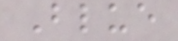Blue
